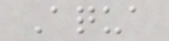Aqua
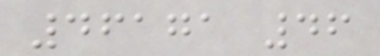46171 46
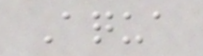Aqua
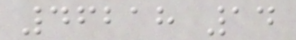46218 14
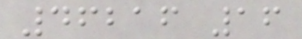46216 16
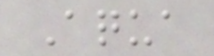Aqua
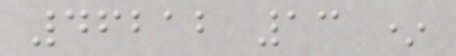46212 13 *
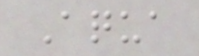Aqua
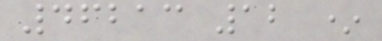46213 12 *
